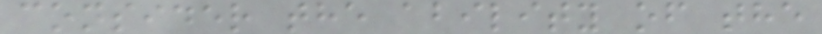consider the ability of the
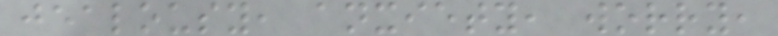jealousy, anxiety, worry,
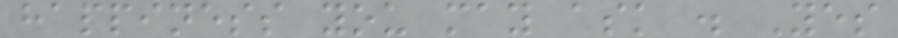happiness you may ask . Yes
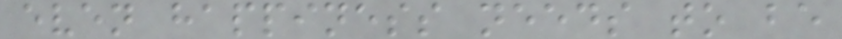even happiness needs to be
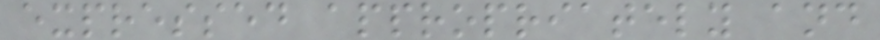expressed appropriately and
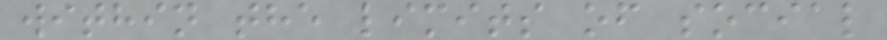within the limits of social
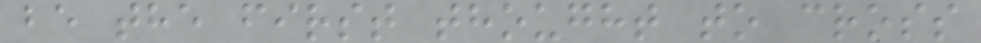be the first thought to cross
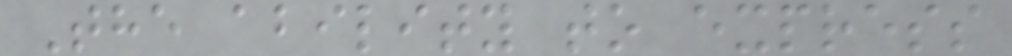The ability to express
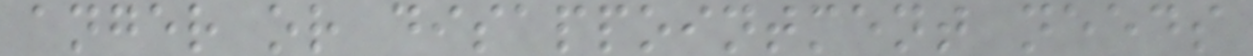anger or disappointment needs
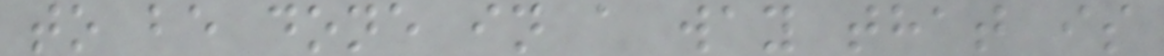to be done in a way that is
